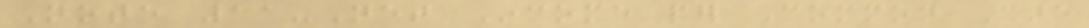Note 11-Net Income per Common Share
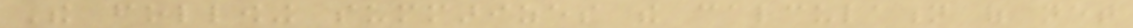The following summarizes the calculation of net
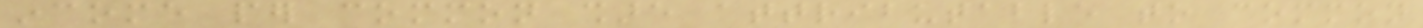income per common share attributable to common
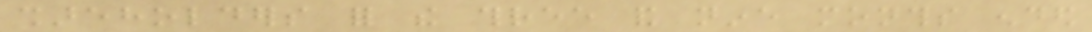shareholders for the three and nine months ended
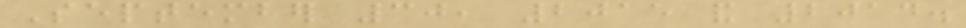September 30, 2015 and 2014.
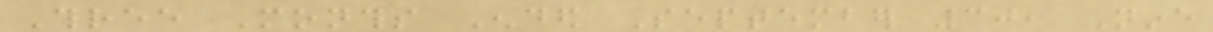Three Months Ended September 30, Nine
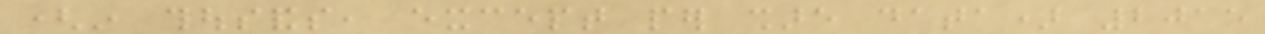(in thousands, except per share data) 2015
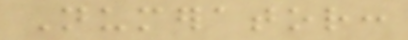Numerator:
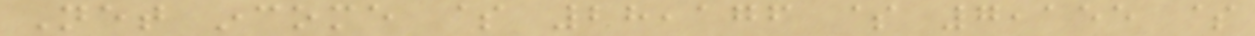Net income $ 28,176 $ 7,155 $
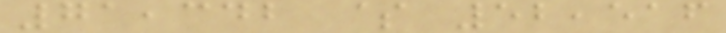71,342 $ 52,516
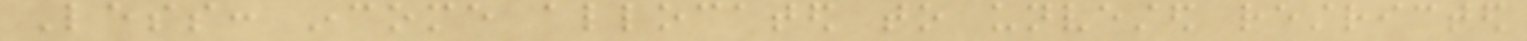Less: income allocated to unvested restricted
